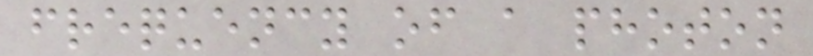frequency of a photon
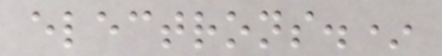electrons.*
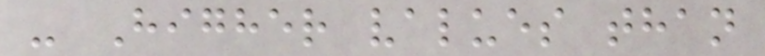- Higher values than
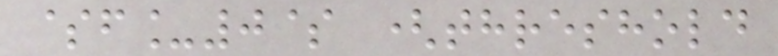$f_0$ (threshold
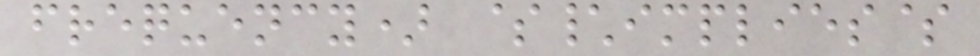frequency) $\implies$
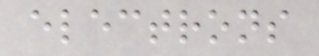electrons
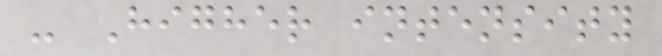- Higher intensity
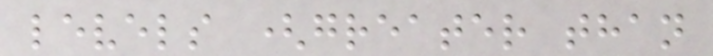levels (greater than
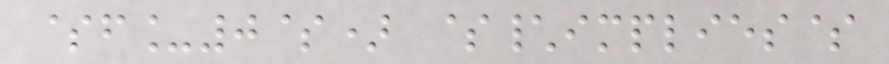$f_0$) $\implies$
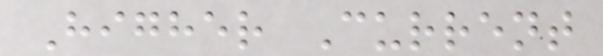Higher Current
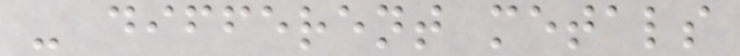- different metals
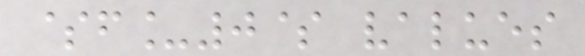$f_0$ values
